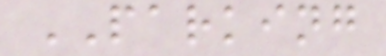PARKING
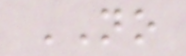NO
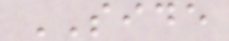SIDE
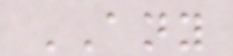ANY
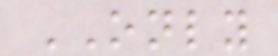ONLY
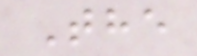The
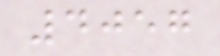4057
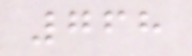768
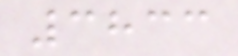3833
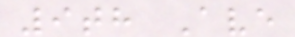9th Ave
